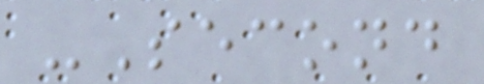-Second
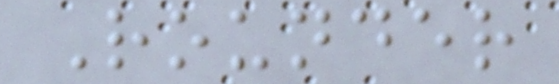Rounder
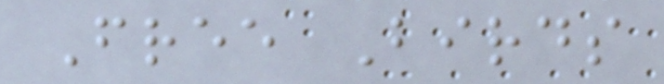Free Birds
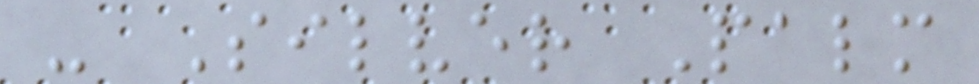- Silver Palm
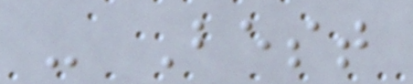- Best
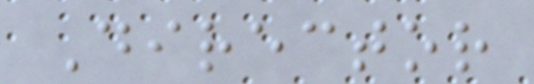Director
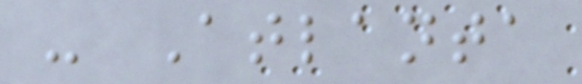- Atlanta
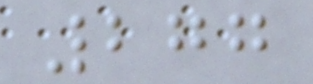277
